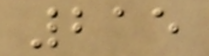215
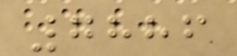7886
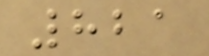821
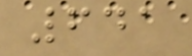641
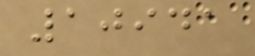10941
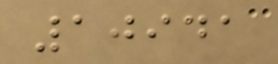10941
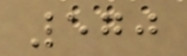570
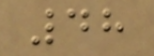48
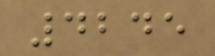4245
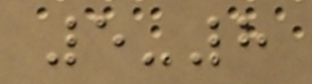5-8
